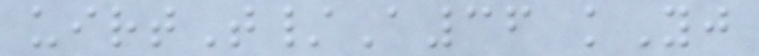uirtT/A36 kYj
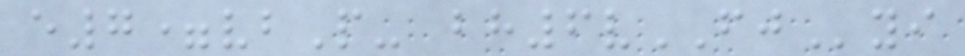e7=vbP- bh6vFJyi
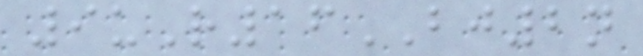9uR16BJ2n
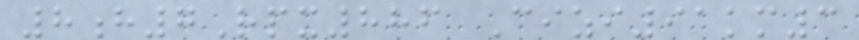8h7Rpx886 Cizi91km3
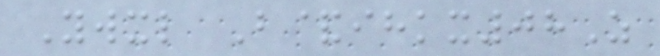Ywxl B&ihkx08Z
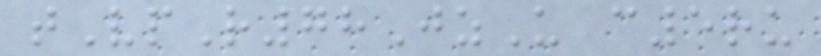tVpR78JzU c5ru
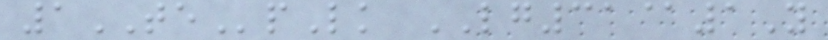1TEpLk LG31@1Y
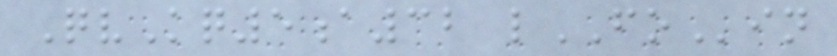QvKq5a32 lFOin
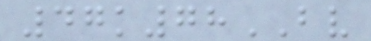47k78BV
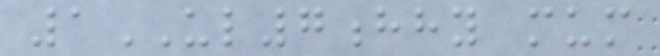1UL7hhy mum
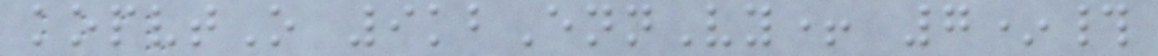kopvtO 9kbEnnVy+ 7*#
